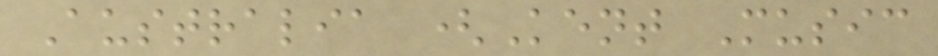Australia (Kent Music
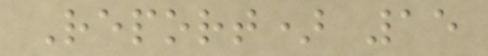Report) 15
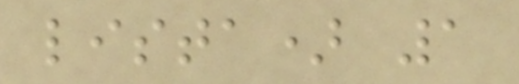lista) 1
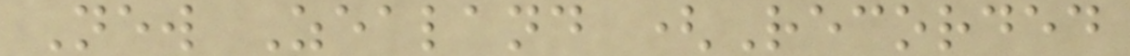New Zealand (Recorded
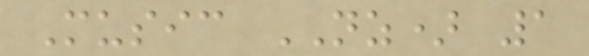Music NZ) 1
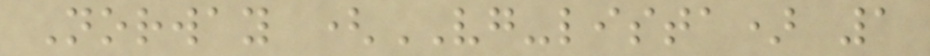Norway (VG-lista) 1
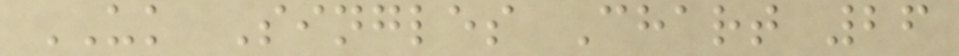UK Singles Chart 26
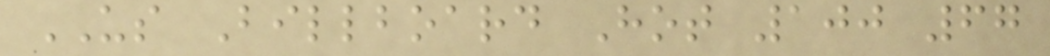US Billboard Hot 100 67
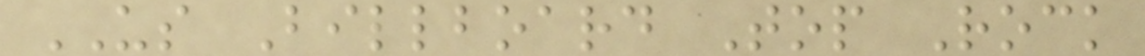US Billboard Top Rock
